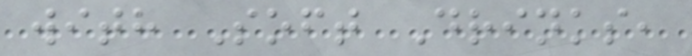with Soft Drinks,
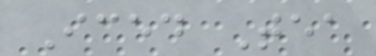Iced Tea
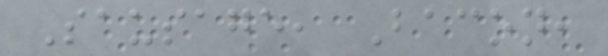Sausage, Bacon,
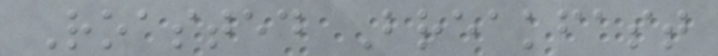Roasted Breakfast
